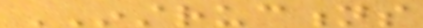INSTRUCTIONS
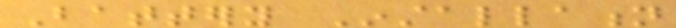Battery Installation
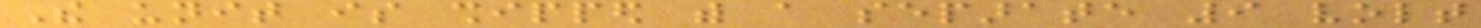The unit is shipped with a separate 9 volt
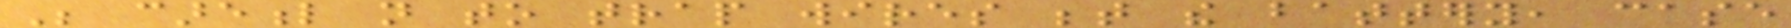Be careful not to trap wires between the battery, case
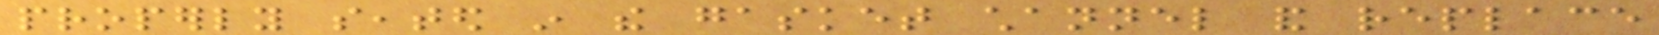properly seated in the gasket channel and replace
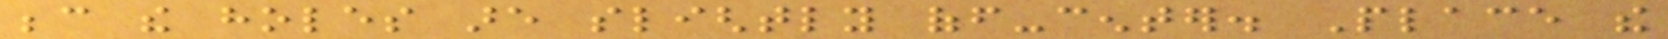because the holes are slightly off-center. Place the
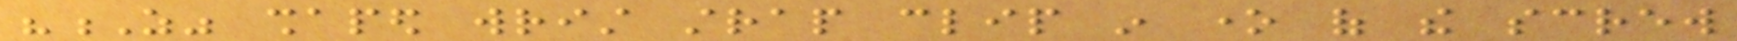"Z" shaped wrist strap clip in one of the screw
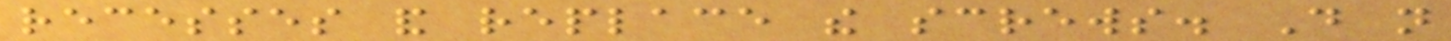recesses and replace the screws. Do not
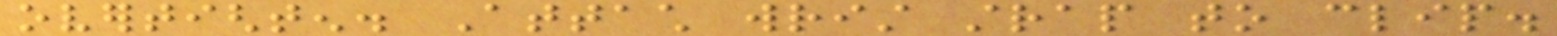overtighten. Attach wrist strap to clip.
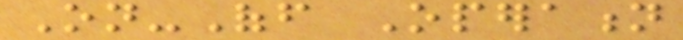On-Off Operation
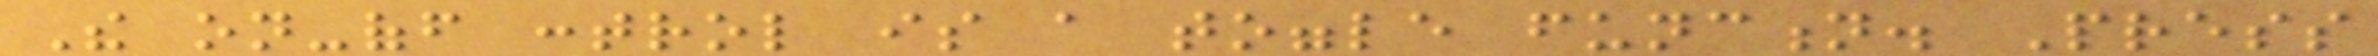The on-off control is a toggle function. Press
